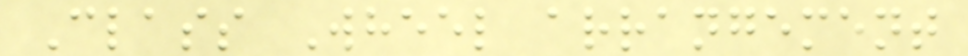Class Wheel arrangement
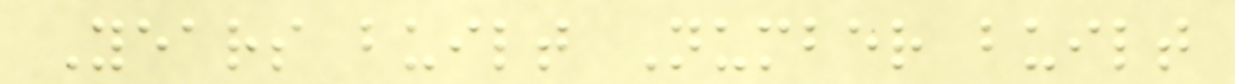Years built Number built
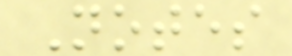Notes
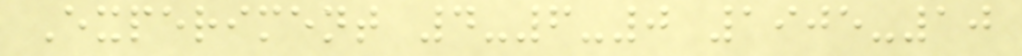Experiment 4-6-0 1905-10
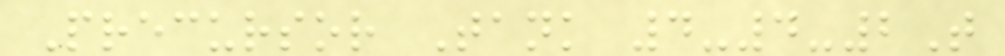Precursor Tank 4-4-2T
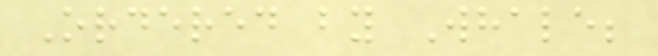Ordered by Whale;
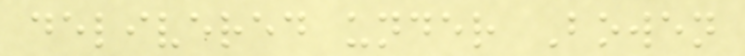delivered under Bowen
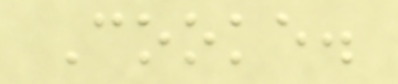Cooke.
